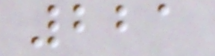221
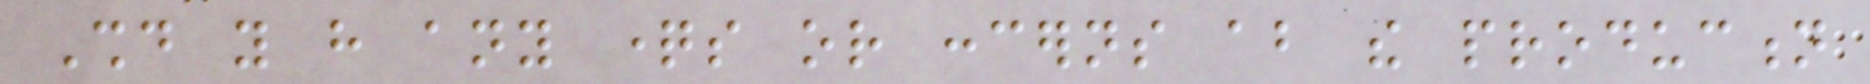Should you have any questions or concerns about the production
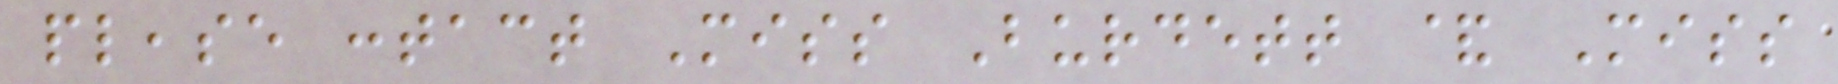please contact Miss Burdett & Miss
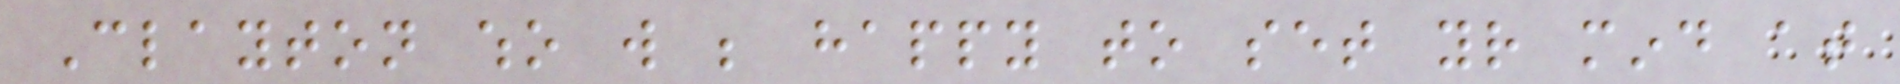Clayton who will be happy to set your mind at
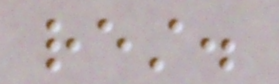rest.
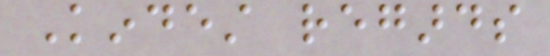Kindest regards
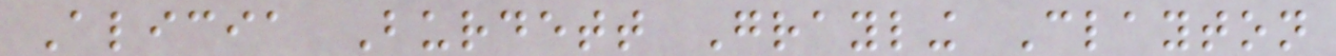Alicia Burdett Grayling Clayton
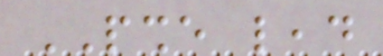PSHE lead
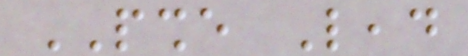PSHE Lead
